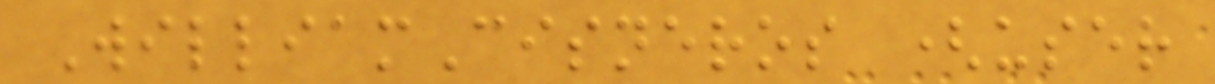WilliamCisneros (user
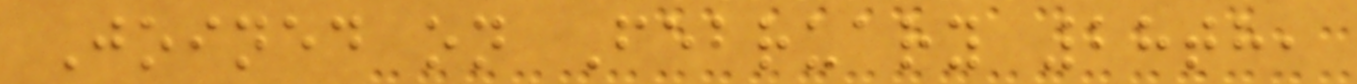Joined on February 28th,
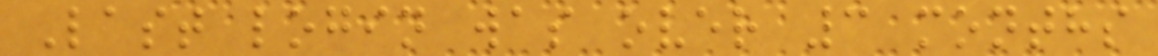Last login was over 3 months
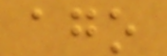ago
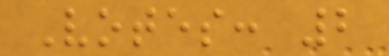Votes: 2
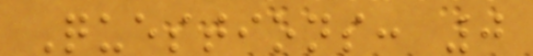Questions: 0
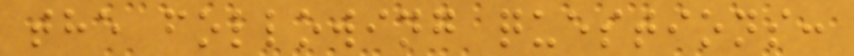the following questions:
